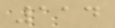114
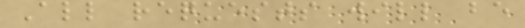All requests will be
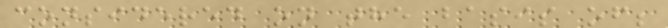considered on the basis of;
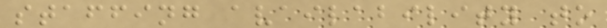staffing availability to
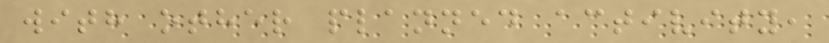with other planned activity,
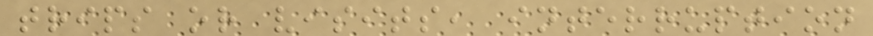trips or visits, interruption
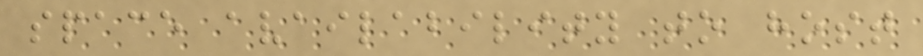space availability to host
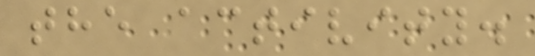the activity.
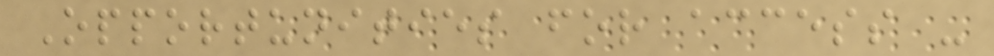Opportunities for access -
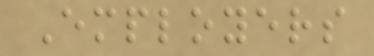Employers
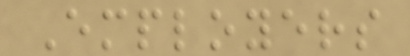Employers
